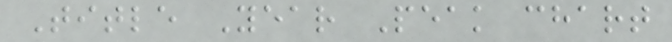Title Year Peak chart
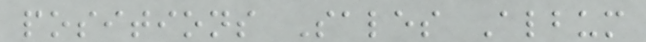positions Sales Album
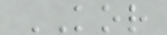KOR
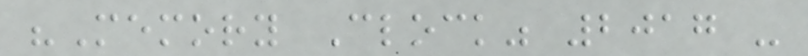"Memory Clock" 2017 -
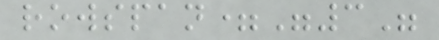rowspan="3"
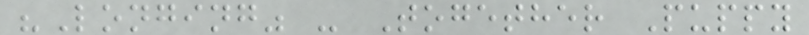"Longing" - Together Puppy
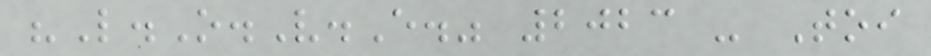"L.O.V.E." 2023 - Toi
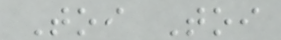Toi Toi
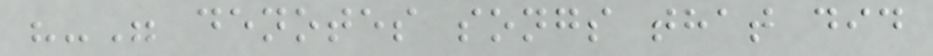"-" denotes songs that did
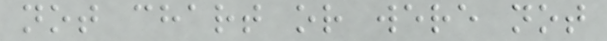not chart or were not
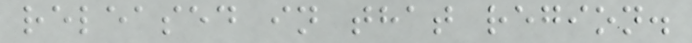released in that region.
